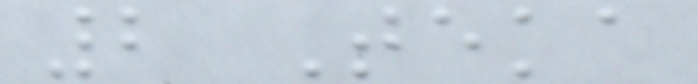2 Teka
